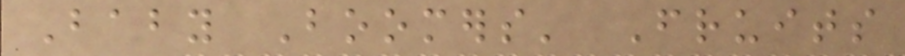Baby Boomers' Fruits
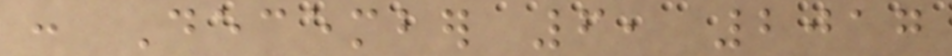: December 6, 2017
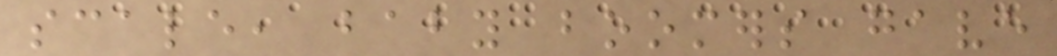scale, baby boomers gave
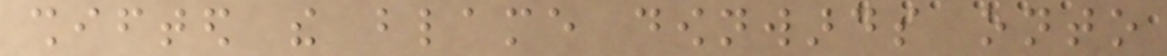shifted the blame downwards onto
